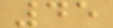45
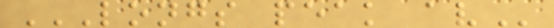LONGS PEAK AV
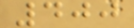400
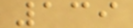139
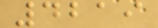4219
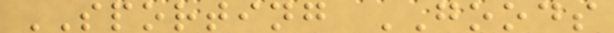SPORTING GOODS
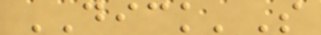DICK'S
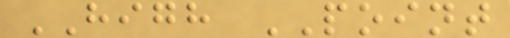HIGH POINT
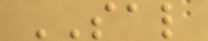SAL
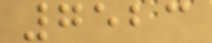7523
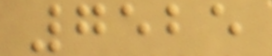7525
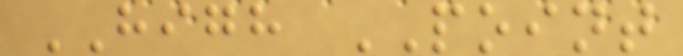HIGH POINT
